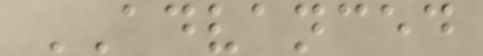ADVANCED
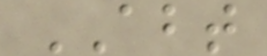ABT
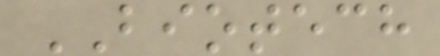BIOTECH
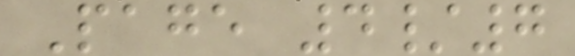Page 4/7
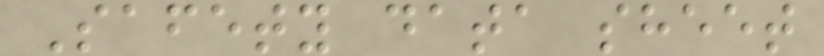Safety data sheet
